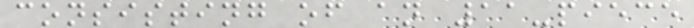consisting of an 11-piece
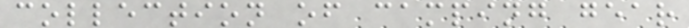collection of camping gear
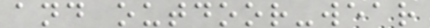and outdoor-wear
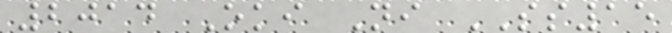2014 Oki Ni SS15
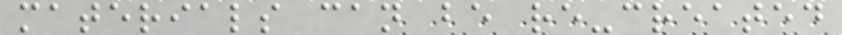materials can be re-created
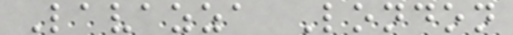Lavazza London
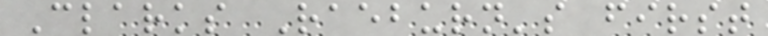Clarks Raeburn's first
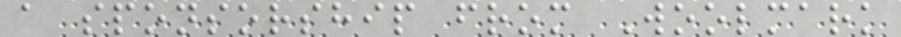a sponsorship from Woolmark
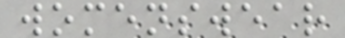womenswear
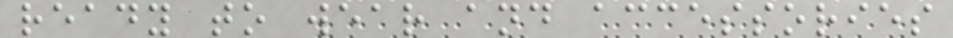ready to wear and accessories
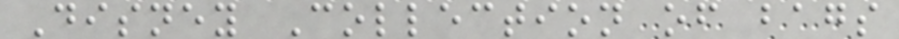Disney Collection of bags
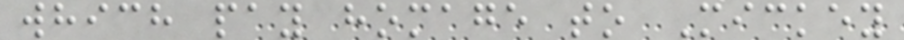which pay homage to Mickey
